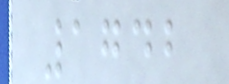1742
